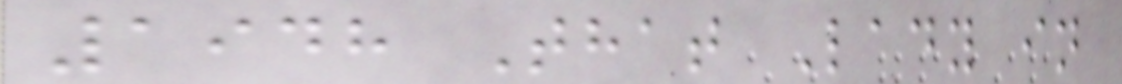1948 That Lady in
